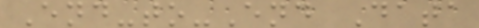End-to-End Data
